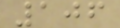106
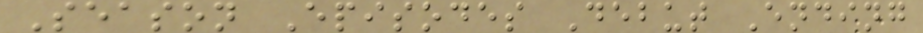Season Episodes Debut Ending
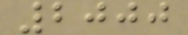2000
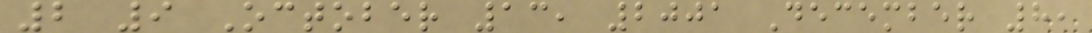2 9 October 13, 2001 December 8,
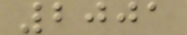2001
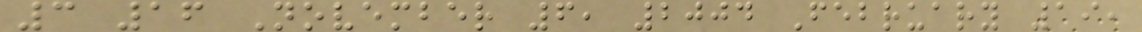3 16 November 6, 2004 February 19,
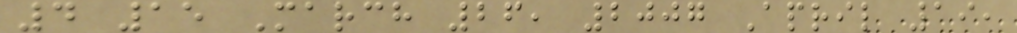4 15 March 26, 2007 April 19,
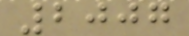2007
